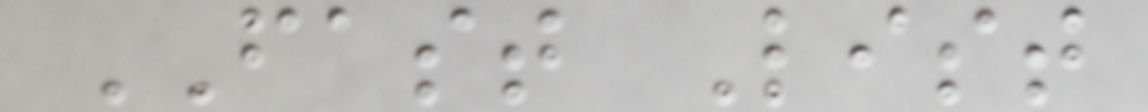FAST List
